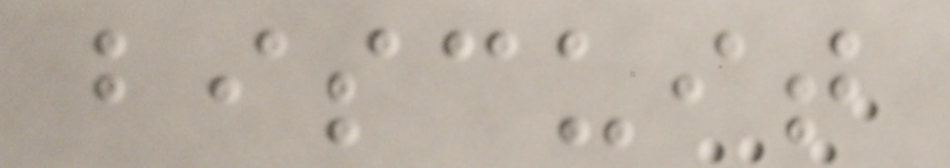biscuit
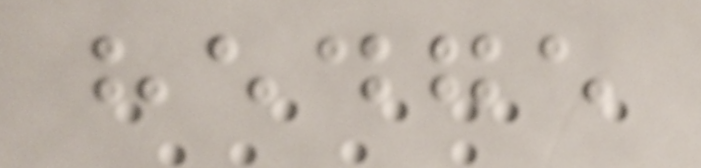hedge
